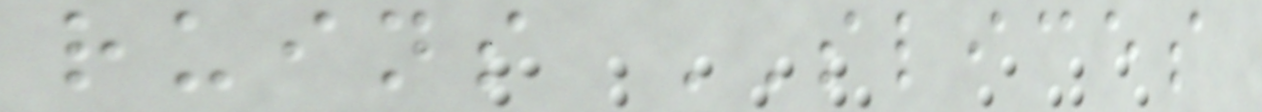ruins SLICES
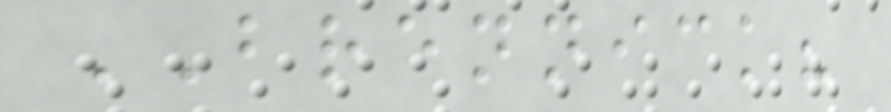BRENNICK?
